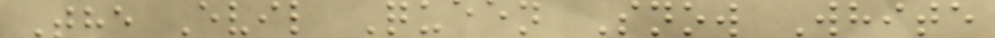The Evil Queen Snow White
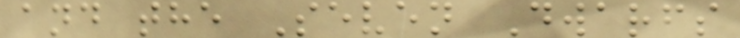and the Seven Dwarfs
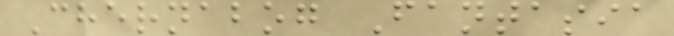Chernabog Fantasia
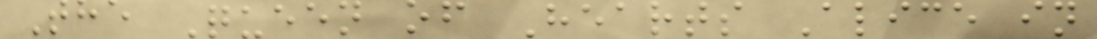The Queen of Hearts Alice in
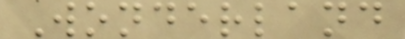Wonderland
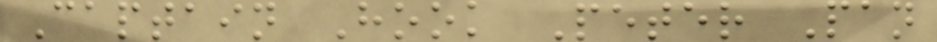Captain Hook Peter Pan
